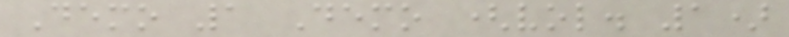Demo 1 Demo (vol. 1)
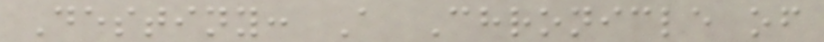Destiny: A Chronicle of
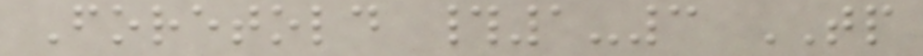Foretold #1-3 TP
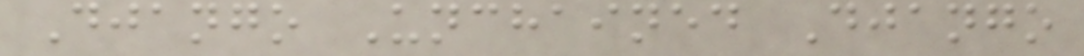Django Unchained Django
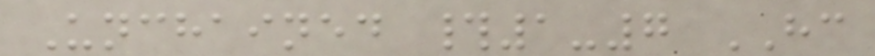Unchained #1-7 HC
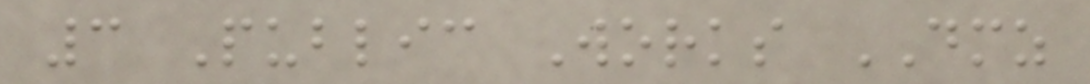3 Public Works DMZ
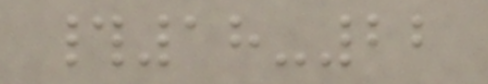#18-22
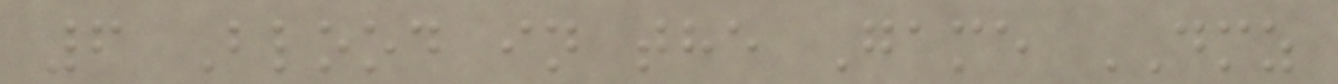6 Blood in the Game DMZ
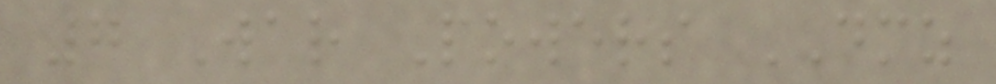7 War Powers DMZ
